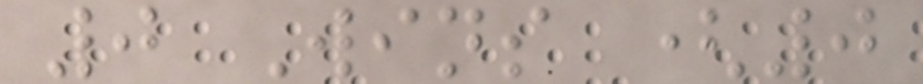0 Wins (0
